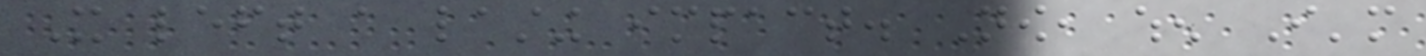It left a lasting impact. Now, when I'm
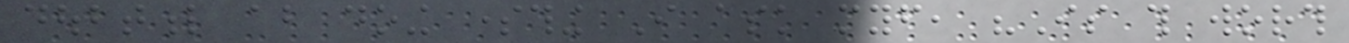doubtful about doing something I ask myself, "Is this worth
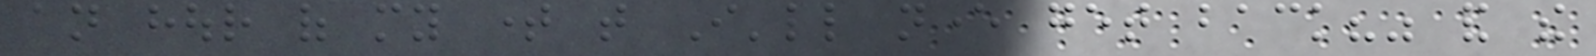an hour of my time that I'll never get back?" and the
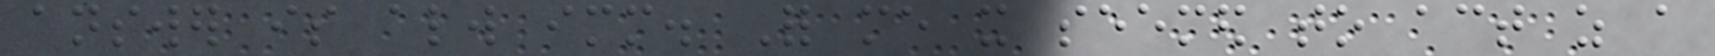answer is always immediate. For me it seemed to act as a
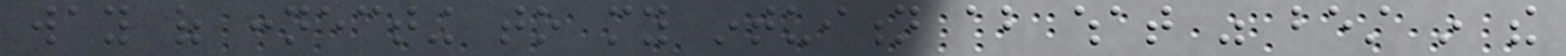way of connecting to my intuition about what was best in the
